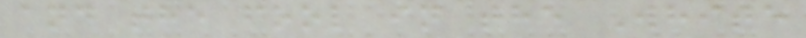and the fool in the White
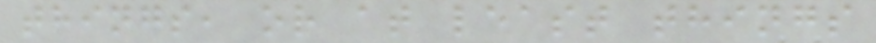things, or at least things
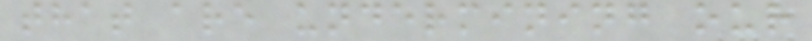that are undermining our
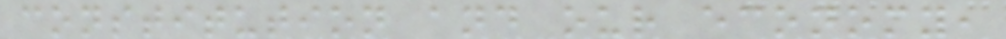constitution and our economy,
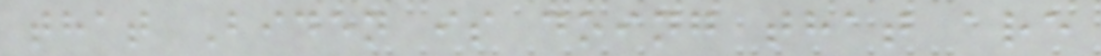that Biden is doing that are
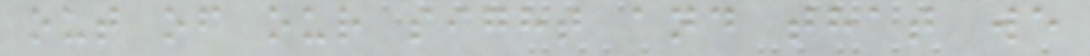out of our sight and that we
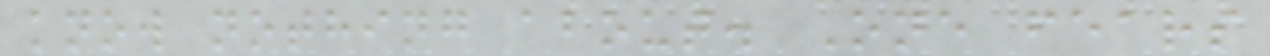know nothing about. One fears
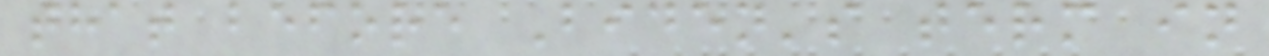that before Biden's term in
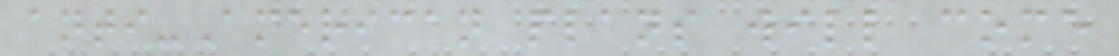anti-American plans will come
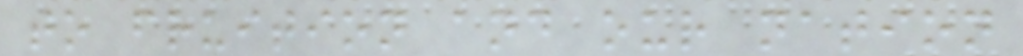to fruition and our nation
